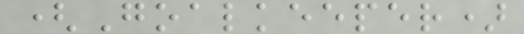(Goalkeeper)
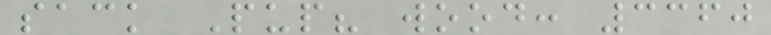sack Pup? wood: 3360
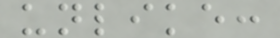unlike:
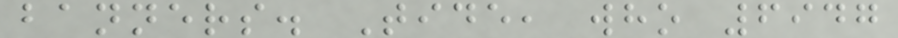banners. Tide, who 6947
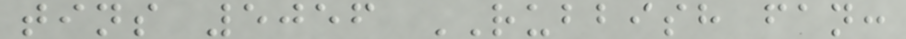tins 5056 RUBBISH fan:
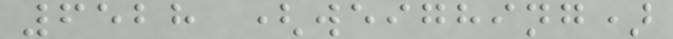6528 (weighing)
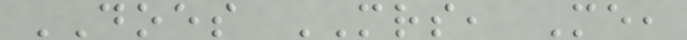DOES MRS, Me,
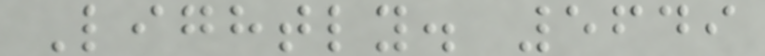Lightly. 5649
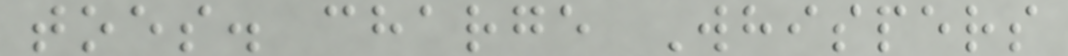toes. charge Whispers
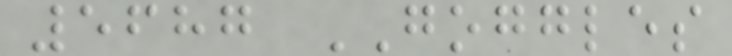5687 GOGGLES
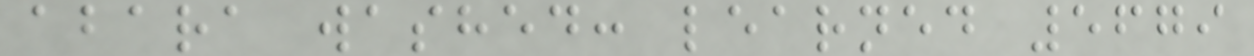abara washed: learned 5679
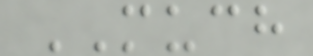MUCH
